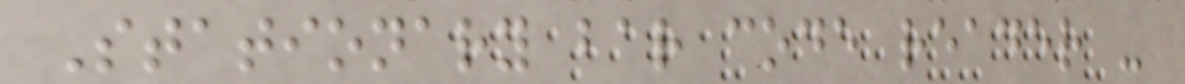Stationary bar code reader -
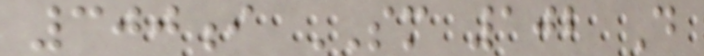300i SM 102 D
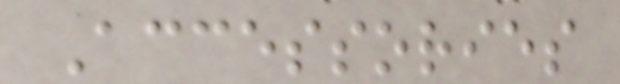Accessories
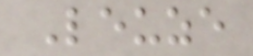Leuze
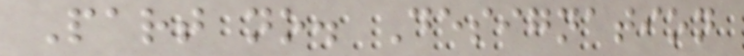Part no. Designation
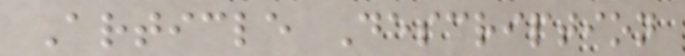Article Description
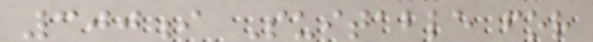300i Suitable for
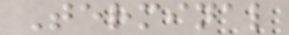Terminal
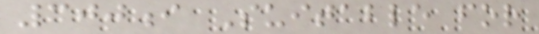300i Suitable for
